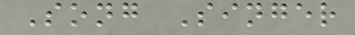Song Singer
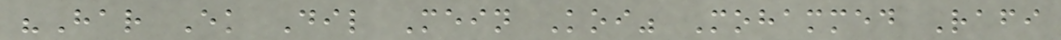"Har Ek Dil Mein Koi" Mohammed Rafi
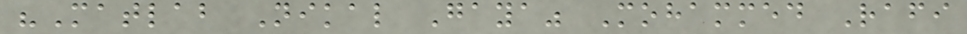"Matlab Nikal Gaya" Mohammed Rafi
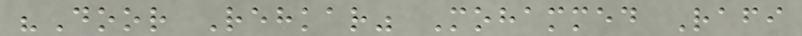"Door Rehkar" Mohammed Rafi
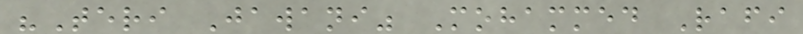"Teri Jawani" Mohammed Rafi
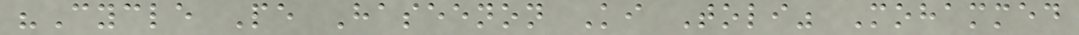"Cycle Pe Haseenon Ki Toli" Mohammed
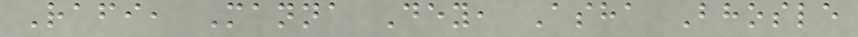Rafi, Manna Dey, Asha Bhosle
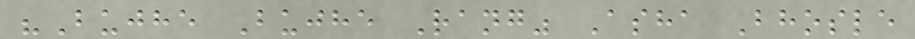"Bujhe Bujhe Rang" Asha Bhosle
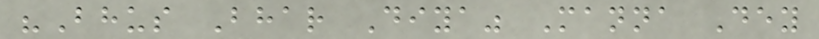"Bhus Bhar Diya" Manna Dey
